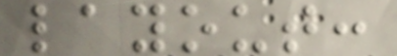layout:
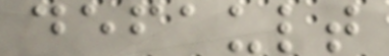default
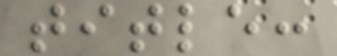title:
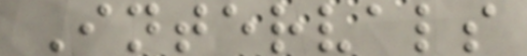Intervals
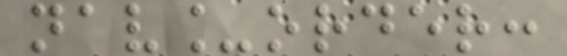nav_order:
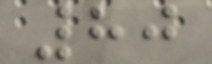80
